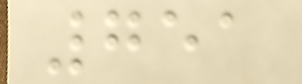751
